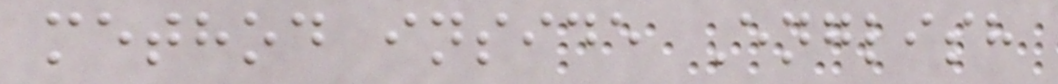method inside English
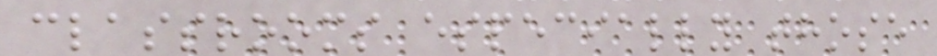classrooms especially those
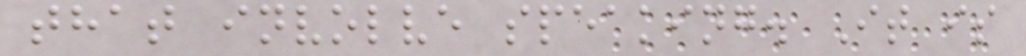that involve speaking. It is
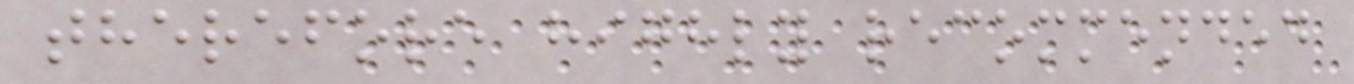therefore highly recommended
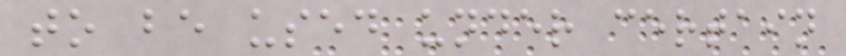to be used under certain
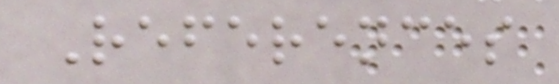References
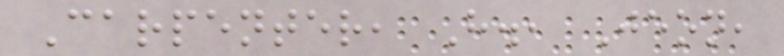Carpenter, H., Jeon,
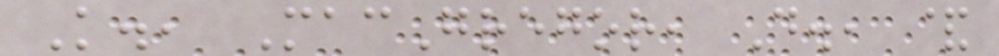K., MacGregor, D., &
